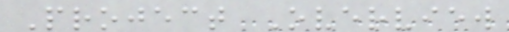Project Overview
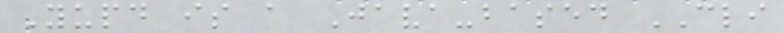Yupd is a Java-based CLI
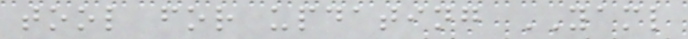tool for updating YAML
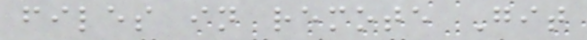files in remote Git
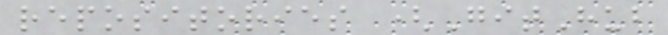repositories (GitHub
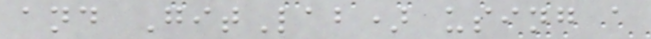and GitLab) using a
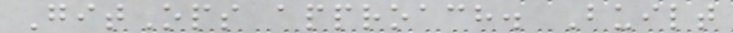GitOps approach. Built
